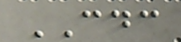CDC
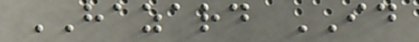HAZARD ID
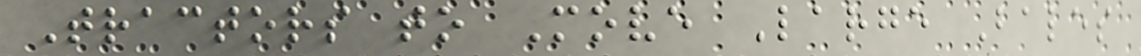Tractors to Move Large Bales
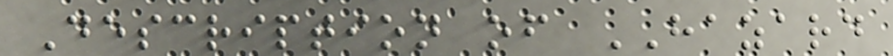Description of HAZARD
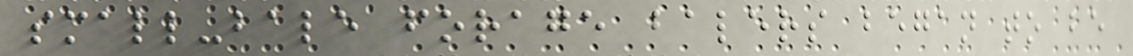small-bale forage balers began to be
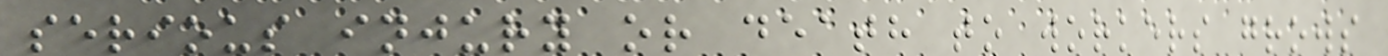serious injury or death to workers grows
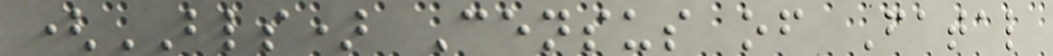(BLS) Census of Fatal
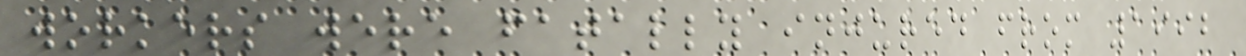workers were fatally injured from 1992
